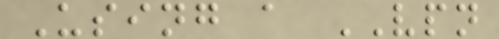Using a VPN
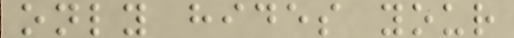only hides your
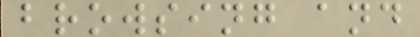browsing and
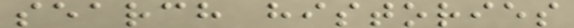search histories
